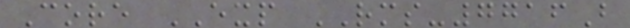Core EXP RMS-7716B
